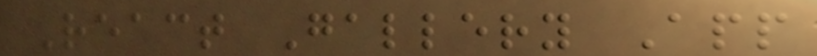React Gallery App
